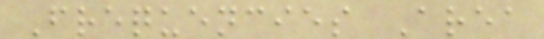Frequencies Area
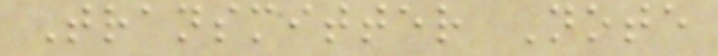Transmitter Note
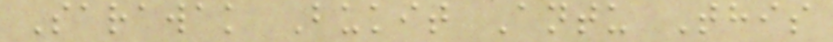Sarawak Bukit Antu This
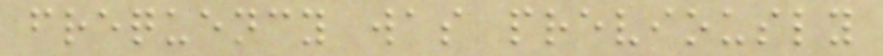frequency was previously
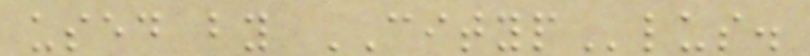used by CITYPlus.
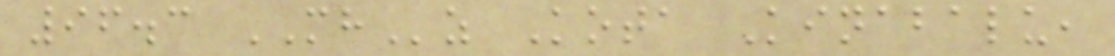96.3 MHz Kota Kinabalu,
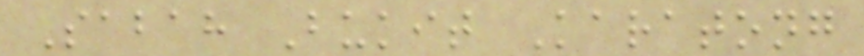Sabah Bukit Karatong
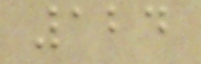124
